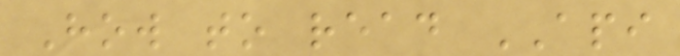How to read API
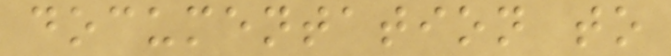documentation to
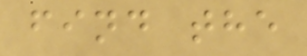find the
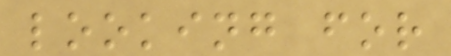looking for
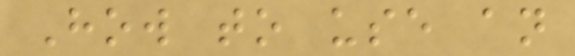How to use an
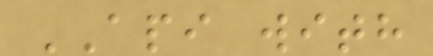API with
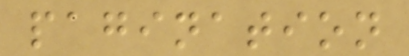pagination
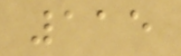115
